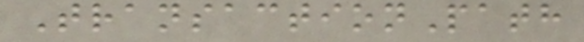TransactionPath
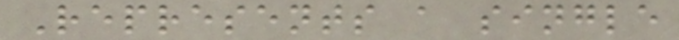Represents a single
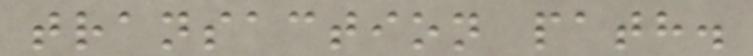transaction path.
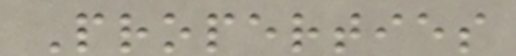Properties
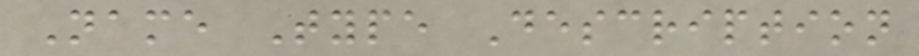Name Type Description
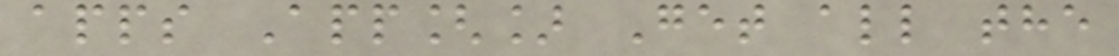apps App[] Get all the
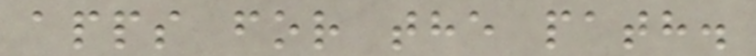apps for the path.
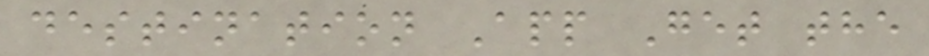destination App Get the
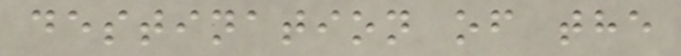destination of the
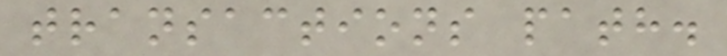transactions path.
